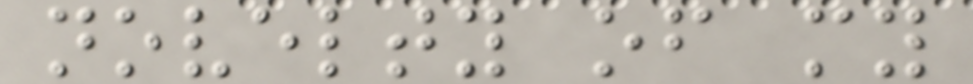novelty of my
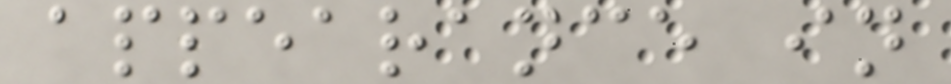appearance in
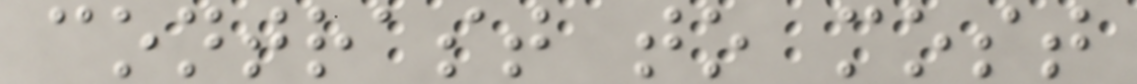contrast to most
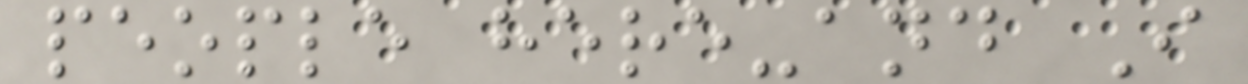people here-and I
